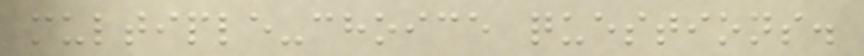multiple-choice questions.
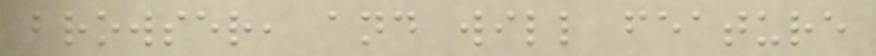browser, and will feature
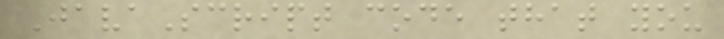JavaScript code that you
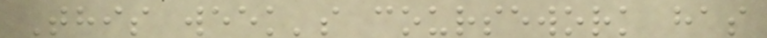This week's coursework has
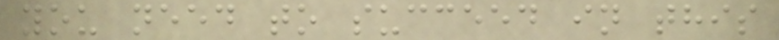you need to succeed in this
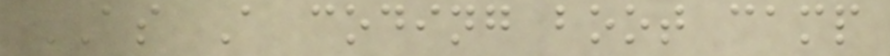AS A coding boot camp
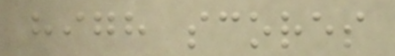high scores
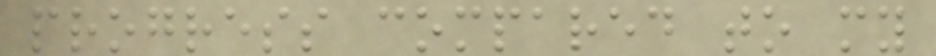progress compared to my
